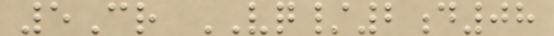5Cr VQ/2d08
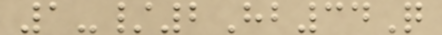1-/2Hb34Q
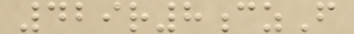429r8czF
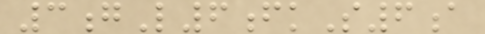3gL6fkS6a
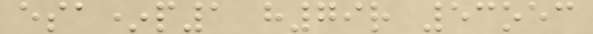esa*p1 h79r 53oec
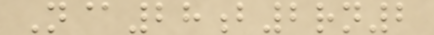N@28b2rn2
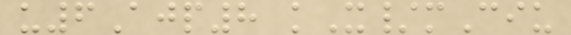u6Ajp8 kX/mCiu
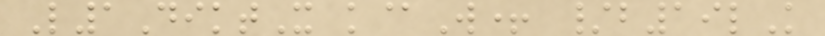L1DiktX k@W+ /b19lK
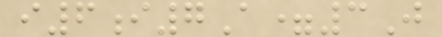i6i7A=3J
